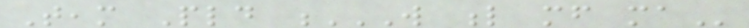Team Pld W L MF MA
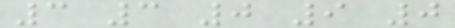3 3 0 9 0
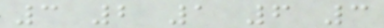3 2 1 6 3
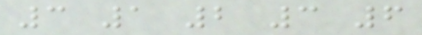3 1 2 3 6
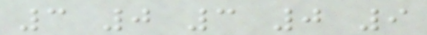3 0 3 0 9
